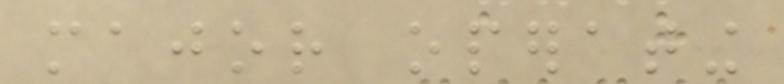major operating
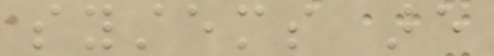systems are
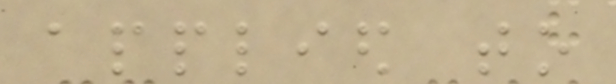applied to
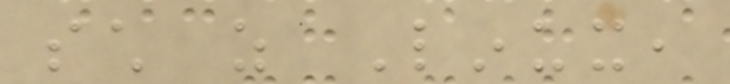such as Linux,
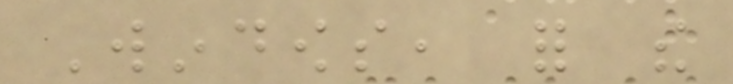Windows, for the
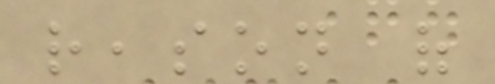reason of
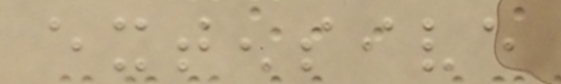extensive
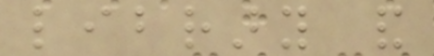library and
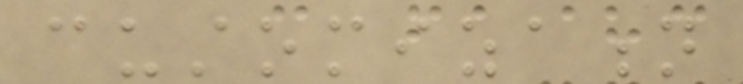customization
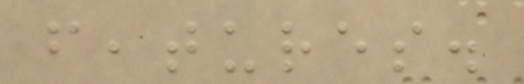features.
